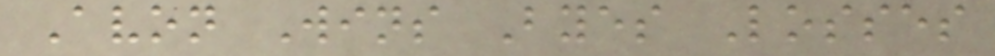Avon Wins Byes Losses
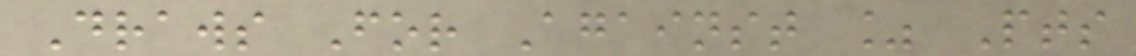Draws For Against % Pts
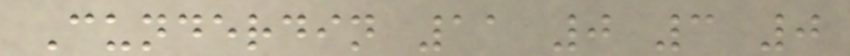Cunderdin 11 0 3 0
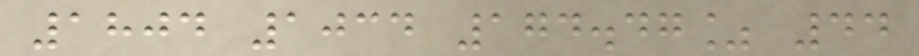1804 1034 174.47% 44
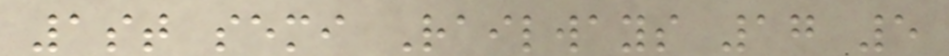1st semi Railways 17 5
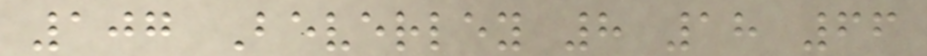107 Beverley 8 18 66
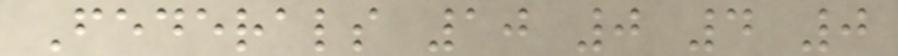Federals 10 0 4 0
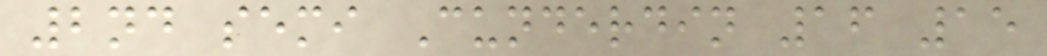2nd semi Cunderdin 16 15
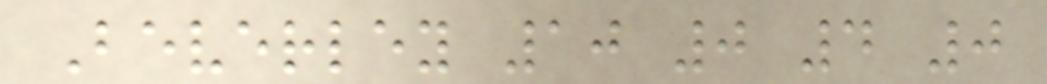Beverley 10 0 4 0
